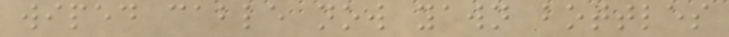wiped cable now yawn bottles
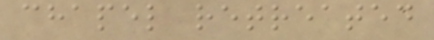chapel retreated
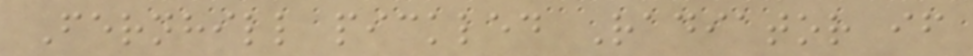Fernhill pickled Radiator if
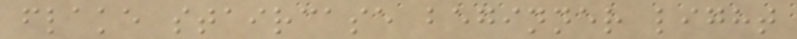flake staircase beginner light
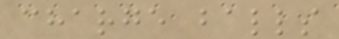charge balls
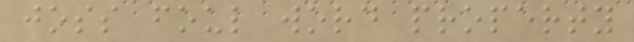joss foul word property
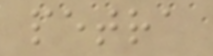petra
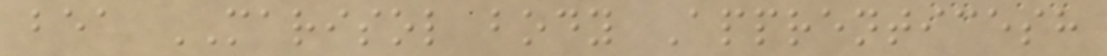bea MARISOL body Apprenticesh
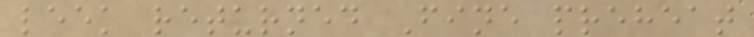leek returned Fine preheat
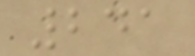241
